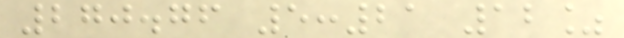270.76 5:21 12%
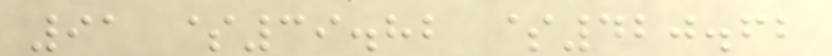91 $39.82 $420.62
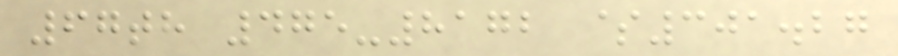67th 475-8172 $301.27
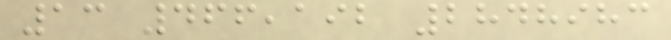13 466,192 2848983
